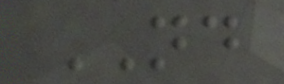ND
